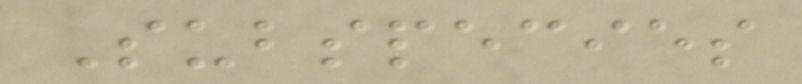Subspecies
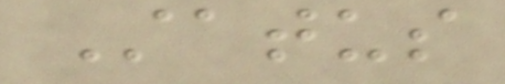Status
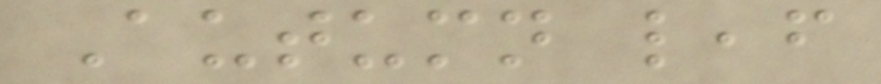Autumn leaf
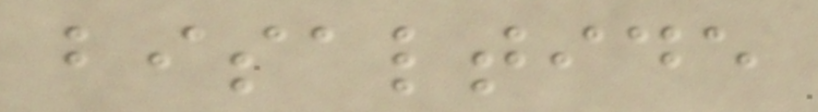bisaltide
